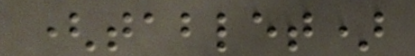(tablet)
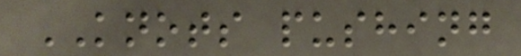KNOTS pushing
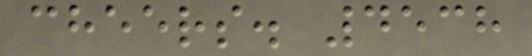cheers. 4538
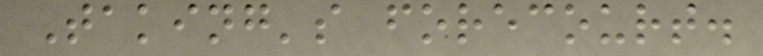Taking's forecourt.
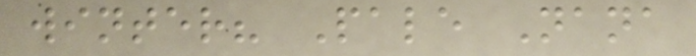winter? Pale Nana
